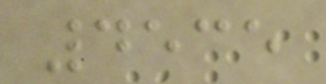4535
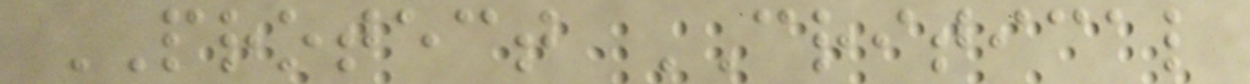PROTECT CRITICAL
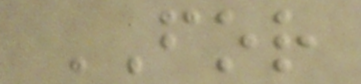FOR
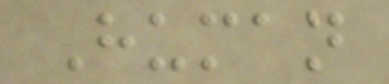Human
